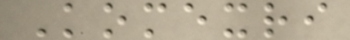Komexri
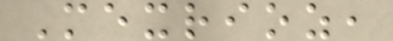Mexrioz,
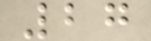27
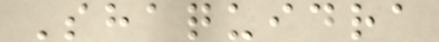Shaquidra
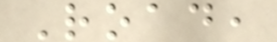Road,
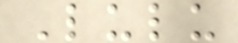Lulu
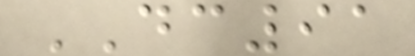DC91
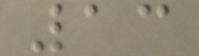13
